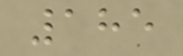185
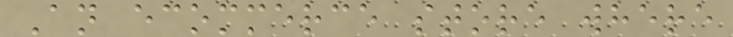An ecommerce store where
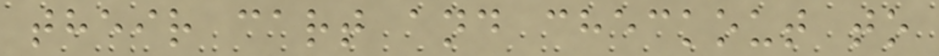their cart and checkout to
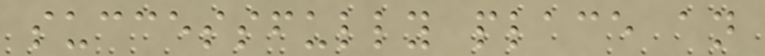successfully place an
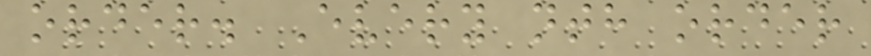order. Every nth order
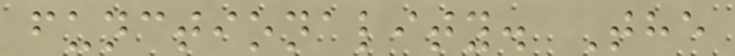functionality. The
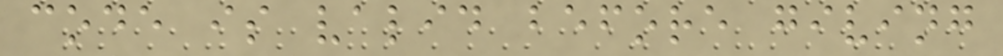code is valid before giving
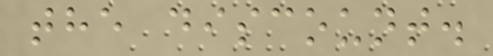the discount.
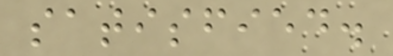satisfied.
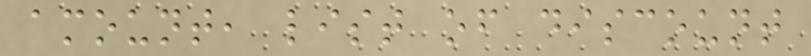amount, list of discount
